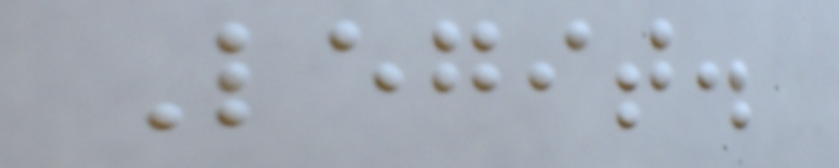Legit.
